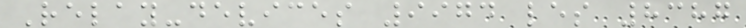Relay-devices 9974 les 8387
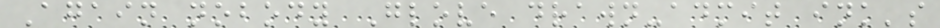Again nobody Glove drawn-admit ink's
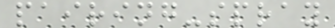pairing-spray
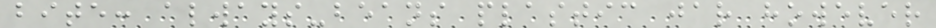bite: always-beans plastic jar however
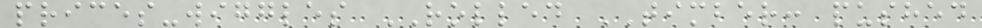prices-wiggles ROLLED TIMBER: pushed
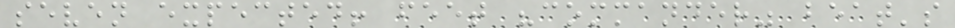seven expected! feet "commander" beat's
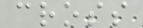cross
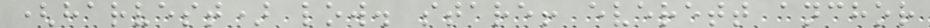(harvest) low. stare! everett anchor
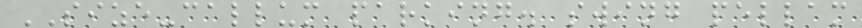SIZE-callum parking. swing pellam
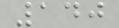140
